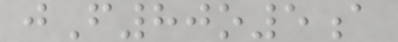jF80o5a
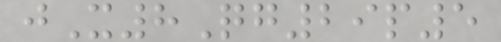jX8Qg29p5
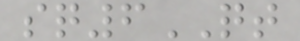sq6QT
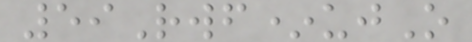59Rwf*ujO
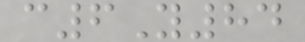c6Y84
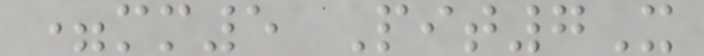=mm5 Pit7X
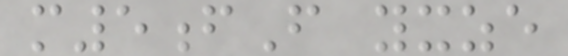m5fF yxze
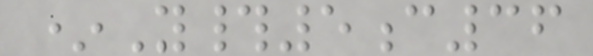*Y#5c36
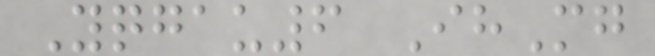Yqgau6 IhMg
